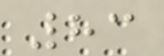83
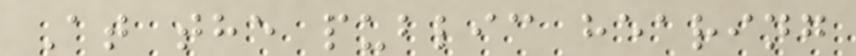At the public hearing
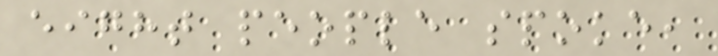eight people spoke,
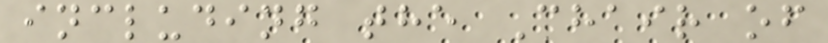including the Chair of
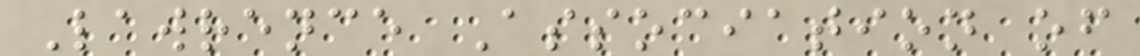Lawrence Association of
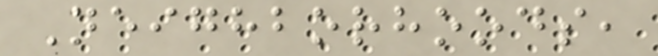Neighborhoods,
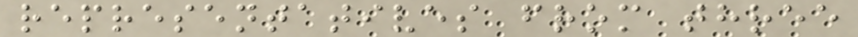representatives from three
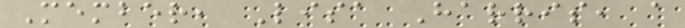Member, Lisa Harris, a
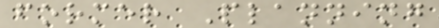former Planning
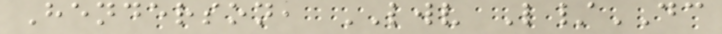Henderson, LWV L/DC
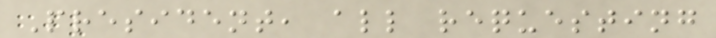President, all requesting
